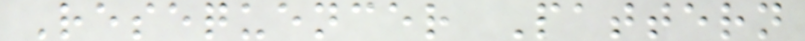Resequencer Pattern
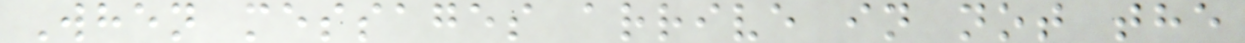When messages arrive in not the
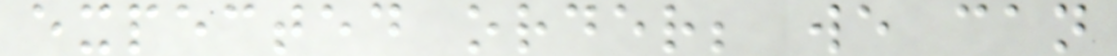expected order; we can
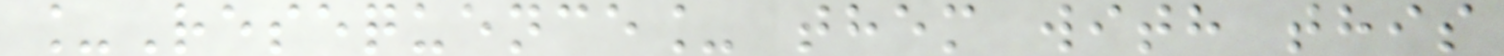_Resequence_ them with this
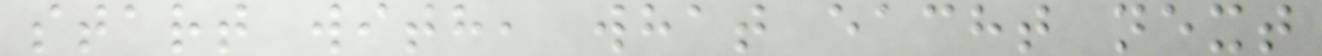start with, what eacht next
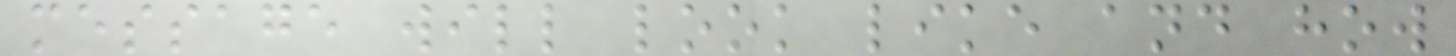message will look like and how
